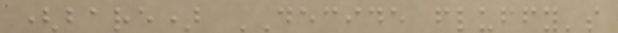(bare) DECIDE fluffy's
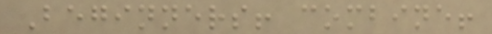Beginners! combine!
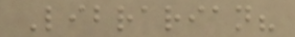Librarian?
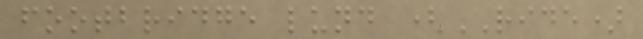footbridge lund (RIDE)
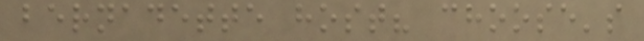bernadette host? choose's
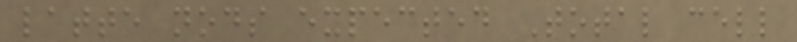latte nods expected Total cell
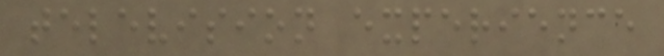television experience
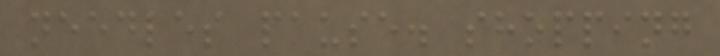needles pause. shopping
